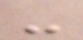-
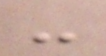-
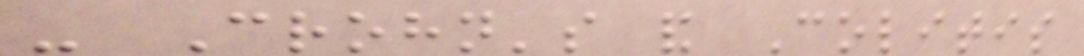- Crohn's and Colitis
